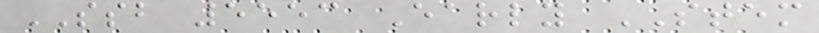SSB 5553 Early STEM
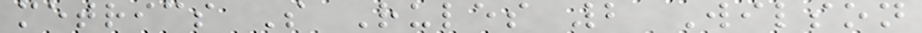metrics S Rules 2 Wilson
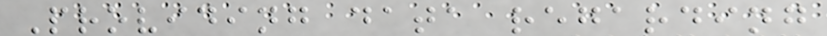Providing data regarding
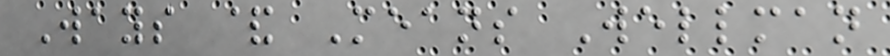Ways & Means Wellman
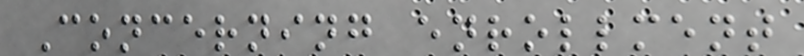Concerning enrollment
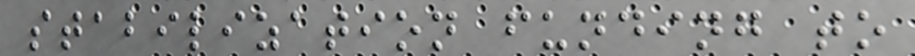stabilization funding to
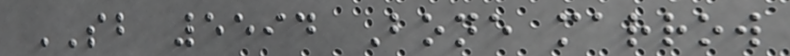SB 5594 Bone marrow
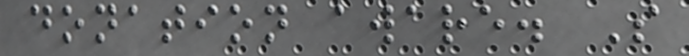donation aware. S
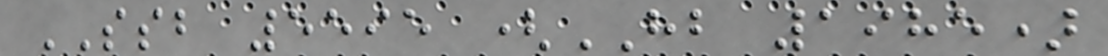SSB 5595 (HB 1985)
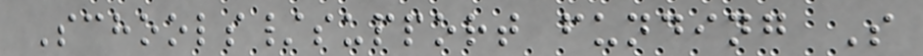Schools/support funding S
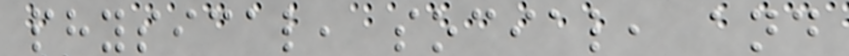physical, social, and
